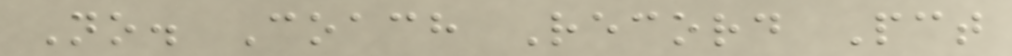No. Coach Record Pct
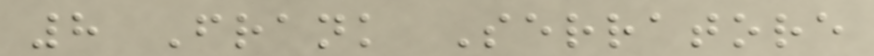8 Frank Serratore
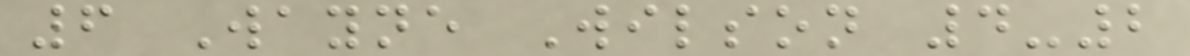6 Wayne Wilson 4-2
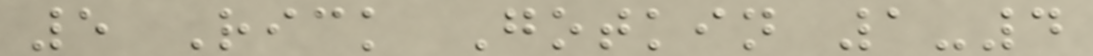5 Rick Gotkin 1-4
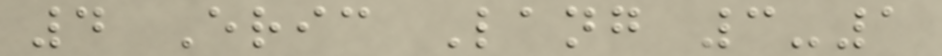4 Eric Lang 3-1
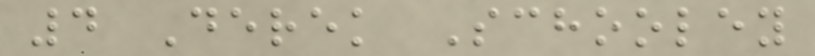4 Derek Schooley
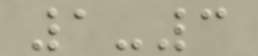1-3
